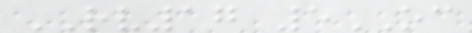RV17 5OC
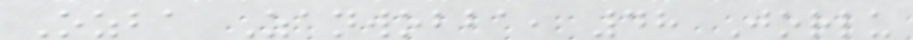Ozba Zanwobba, 48 Jorlu
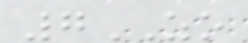7ZO
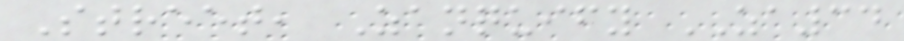Street, Zanquify ZA34
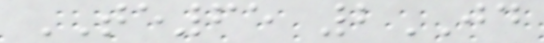TE65 2JD
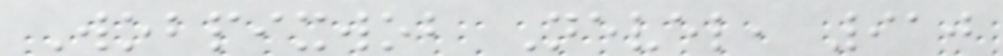Wobpixwob Nevel, 910
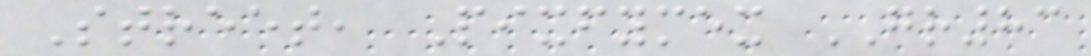Street, Pixfymex GR83
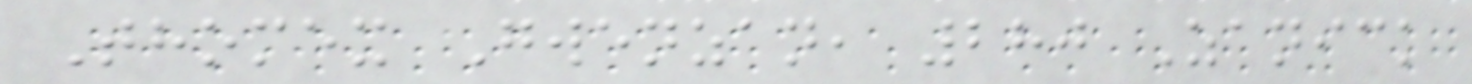Thomex Gwenzan, 280 Zanick
